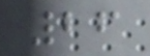26
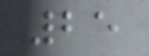25
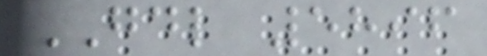GDL 5896
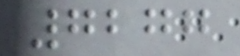7277
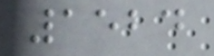1524
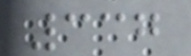337
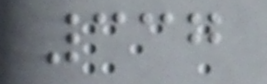337
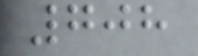708
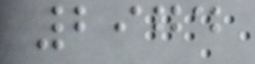2974
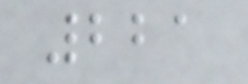221
